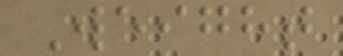Weight
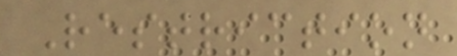Restriction
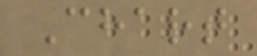Chart
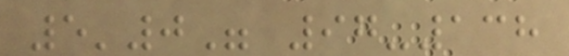5'0" 97-138
